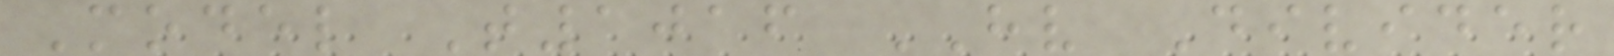Model T1016 HV Divider
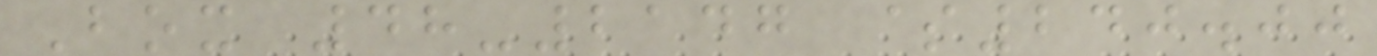Box 48-2147 $240.00
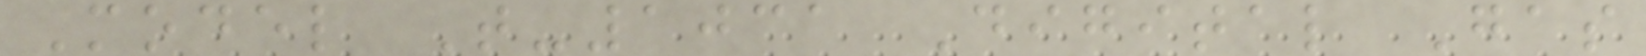Model T-1031 Digital Gas
